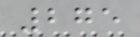275
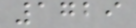1729
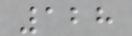128
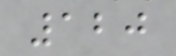120
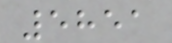5851
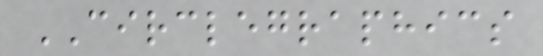CIRCLEGRAPHICS
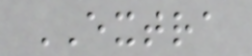EXTRA
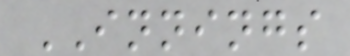INNINGS
